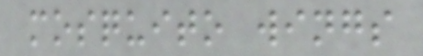mosquito wings
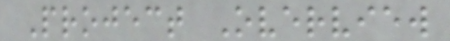Project Overview
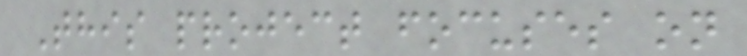This project focuses on
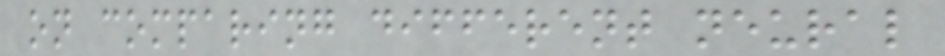on comparing different neural
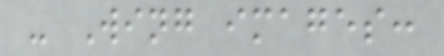- Wing images:
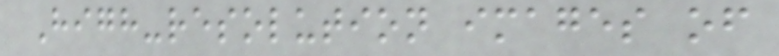High-resolution images of
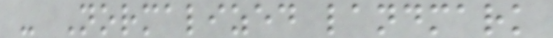- Normalized landmark
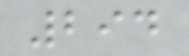294
